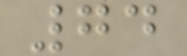74
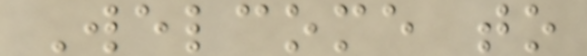Welcome to
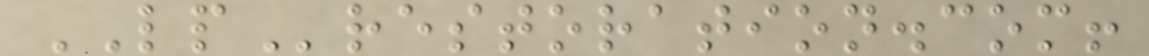LPrestoration.com!
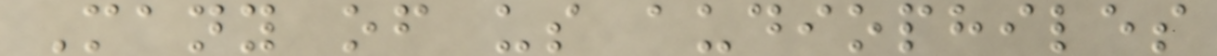Many of us audiophiles
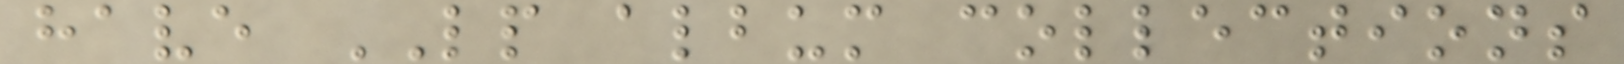have LP album collections
